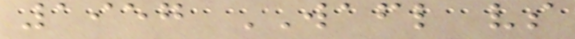1957 WAFL vs
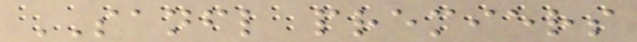SANFL premiers
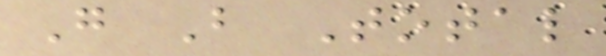G B Total
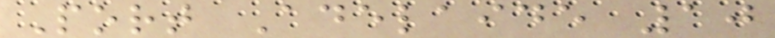Port Adelaide 10
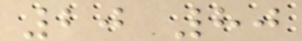20 80
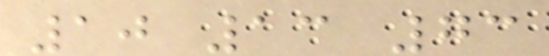10 13 73
